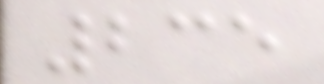235
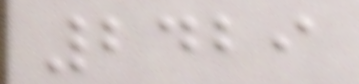2429
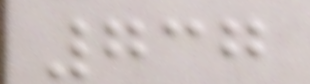737
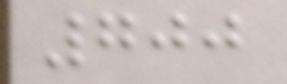700
